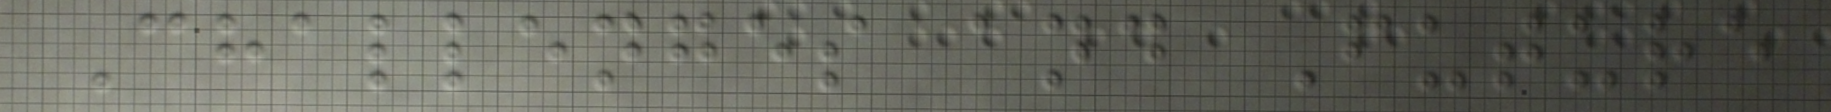Challenges and Future
